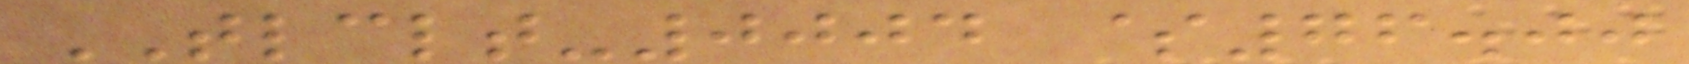TLCLT-0004 $76.00
